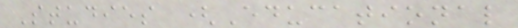Studies (Educational
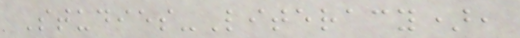Studies-Literacy),
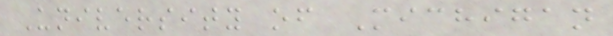University of Michigan
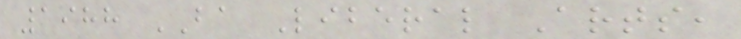1988 BA Liberal Arts,
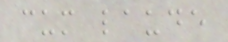cum laude
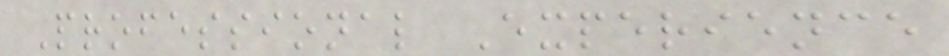Professional Experience
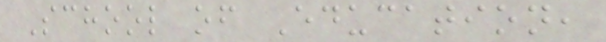School of Education,
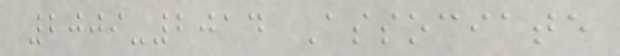2009-2014 Associate
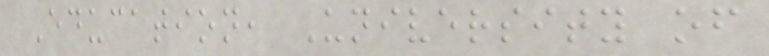Education, University of
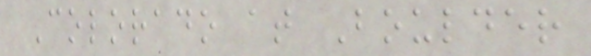Colorado at Boulder
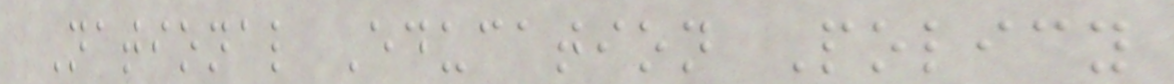National Education Policy
